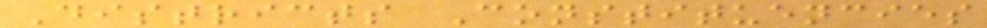Districts Constituencies
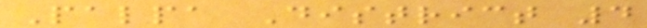Palpa District 4
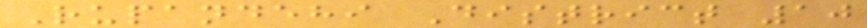Rupandehi District 10
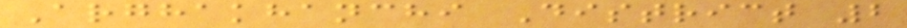Arghakhanchi District 2
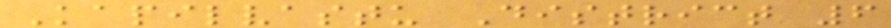Kapilvastu District 6
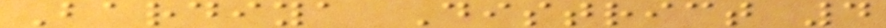Bardiya District 4
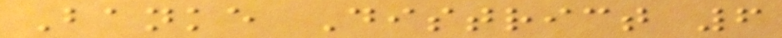Banke District 6
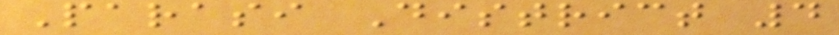Parasi District 4
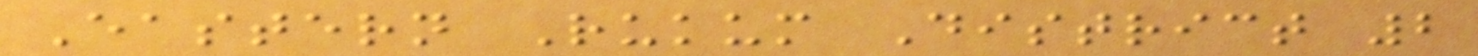Eastern Rukum District 2
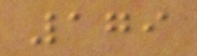179
